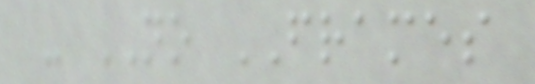- NO FRAMES
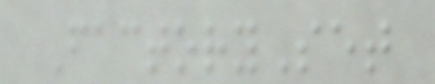FactorySet
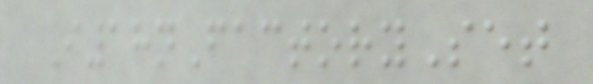I18nFactorySet
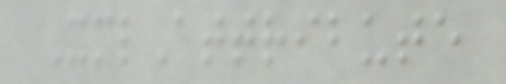XmlAttribute
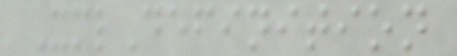XmlDefinition
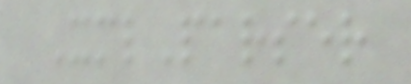XmlParser
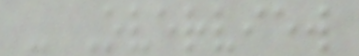- Overview
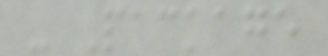- Package
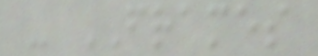- FRAMES
